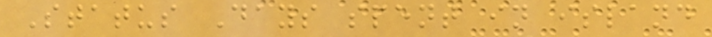Status Days spent in island
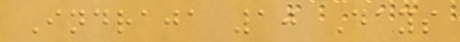Indraja 10 Days
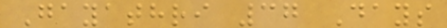Gayathri 37 Days
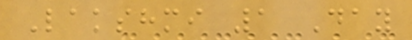Lakshmi 1 Day
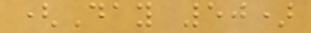(Day 50)
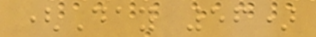(Day 56)
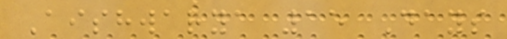Aishwarya 15 Days
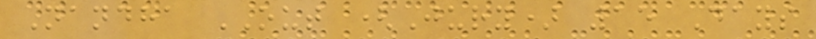Nandha OUT (Jury) 15 Days
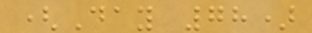(Day 78)
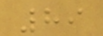89
